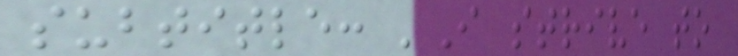subtitle: 'I strive to
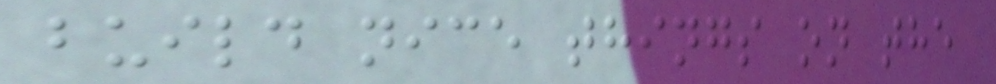build nice things on the
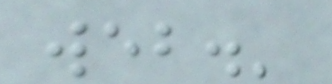web.'
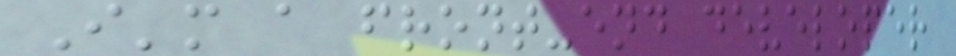I'm a front-end developer
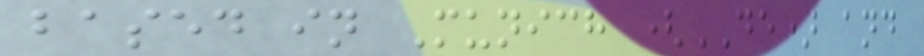based in Munich (DE) and
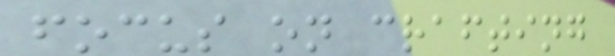focus on crafting
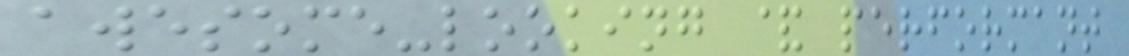awesome-looking & performant
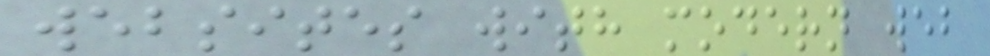websites with modern web
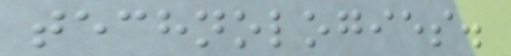technologies.
